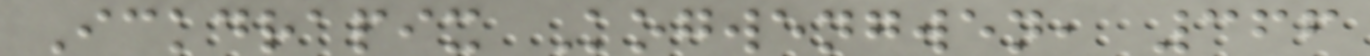Ickdrapix Kogwengwen, 366
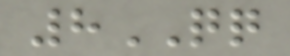8QQ
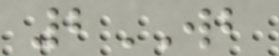2WB
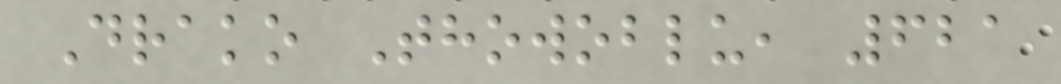Drako Thowoblu, 621
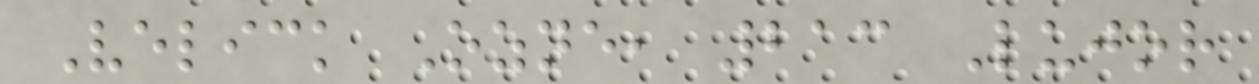Velick Ozne, 213 Lujor
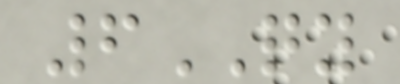6QY
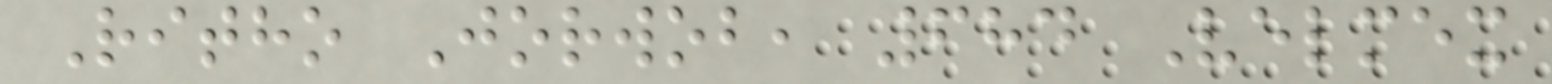Ritho Jorwob, 684 Velmex
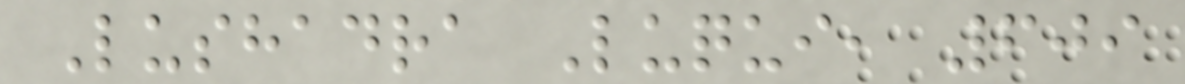Lushadra Luqui, 609
